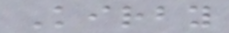Kirby
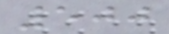500
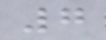7
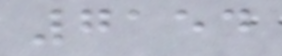7154
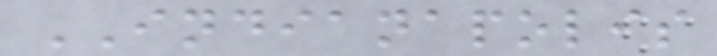INDIANAPOLIS
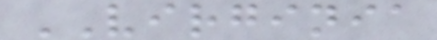VIRGINIA
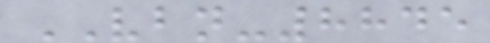VBN-8845
